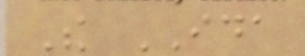The IDA
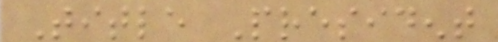Title President
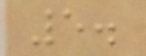5.
